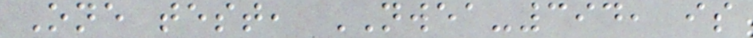One test, NWEA-394, is
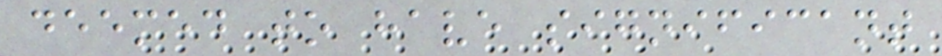deemed to have significant
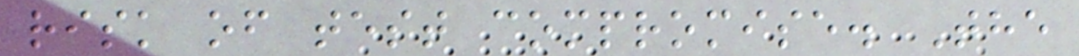risk of test compromise. The
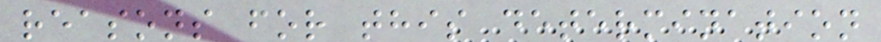reasons for this determination
